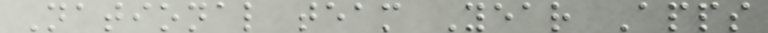National team Year Apps
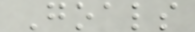Goals
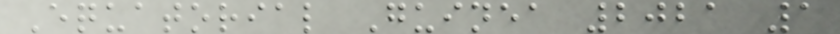Equatorial Guinea 2021 1
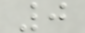0
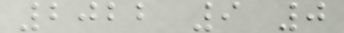2022 9 0
